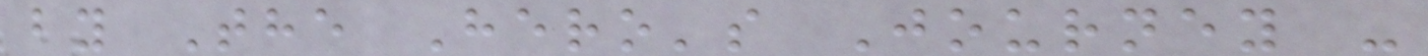by The Hero's Journey -
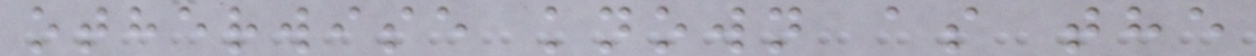otherwise known as the
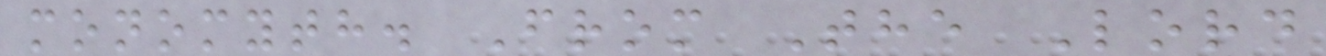monomyth. From The Lord
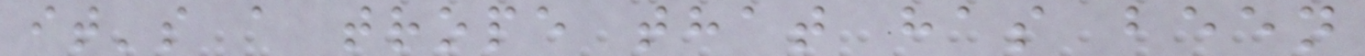it's a trope that has been
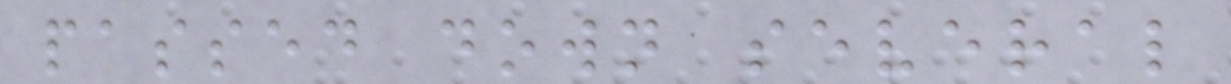passed down several
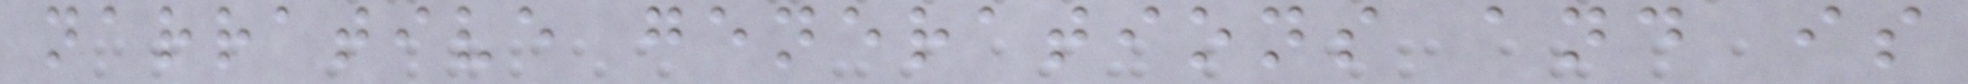narrative generations and is
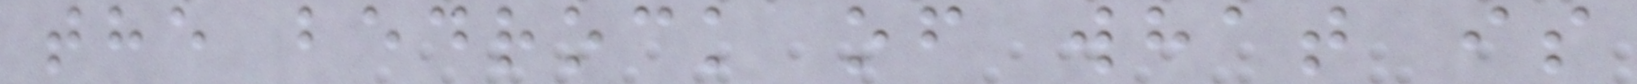the bedrock of what is
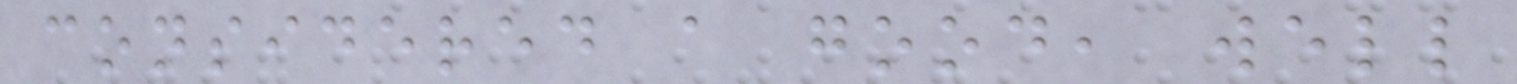considered a good, well
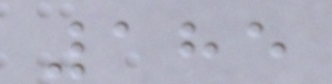185
